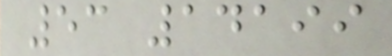53 14199
